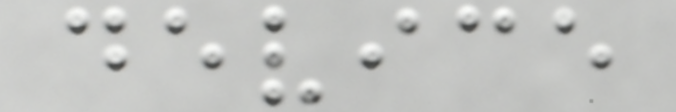device
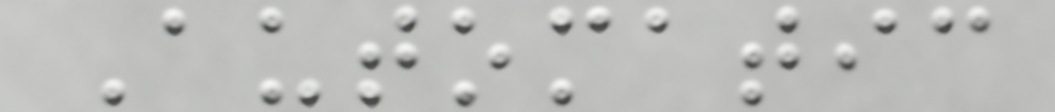Automatic
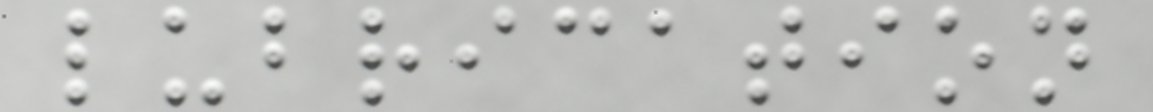lubrication
